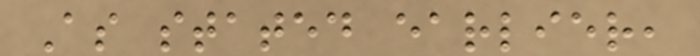As stated earlier,
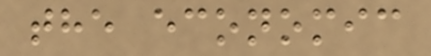the economic
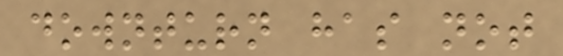downturn has not
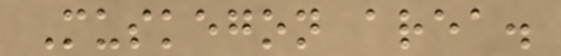Muskegon area.
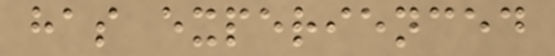has experienced
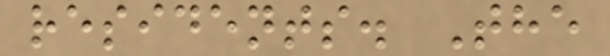residents. The
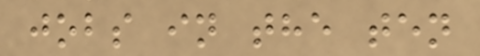jobs in the ten
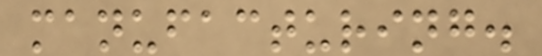manufacturing.
